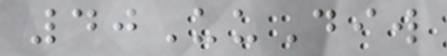40UuDiw
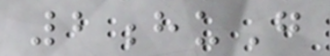2huG
